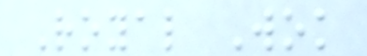Royal Wok
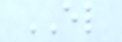EL
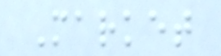Market
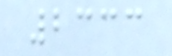2333
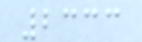2333
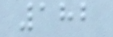182
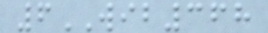6WIB368
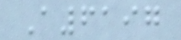A6197
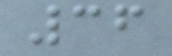36
